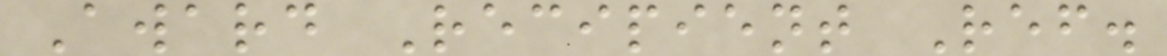Award Recipient Ref.
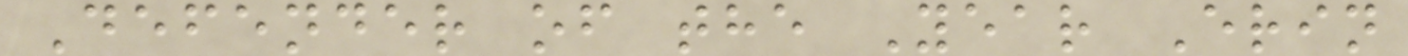Defender of the Year Erin
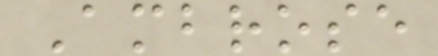Ambrose
